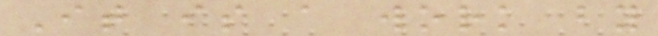It is a work by
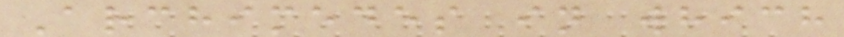Archimedes in which
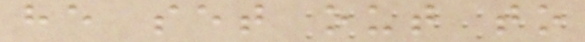he set out to
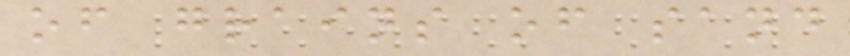of grains of sand
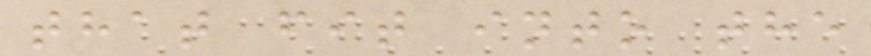that fit into the
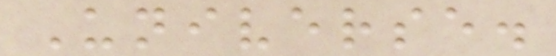Universe.
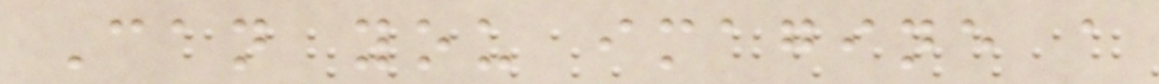Can you imagine a
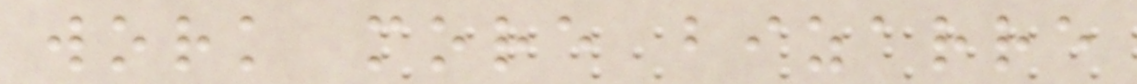work more bizarre
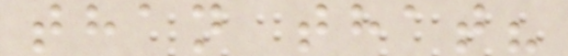than that?
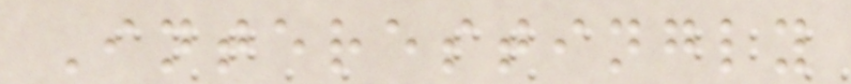Interestingly
